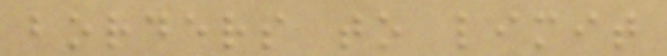borders to limit
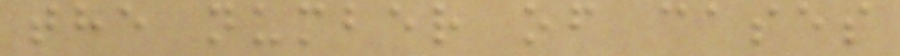the number of cases
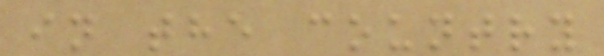in the country
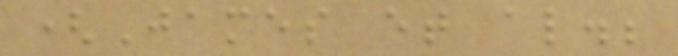(James et al.;
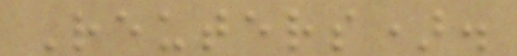Reuters).
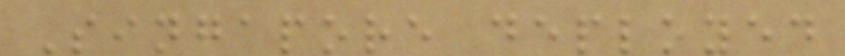Singapore deployed
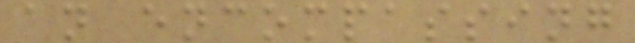an encompassing
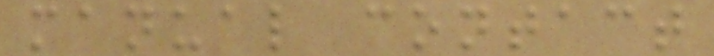manual contact
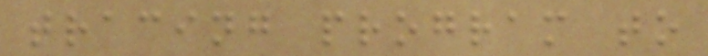tracing program to
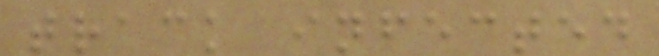track infected
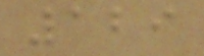129
